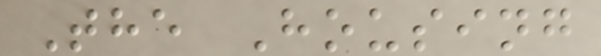The Housing
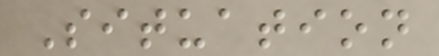Situation
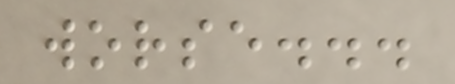worse...
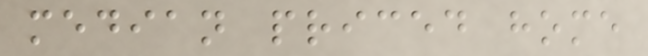median priced home
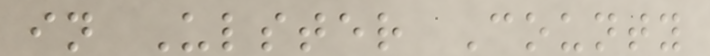in Ulster County
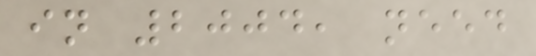in 2004, need
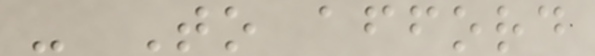- To afford
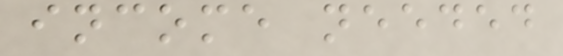income needed
